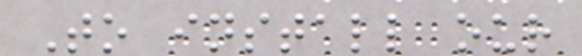To install our
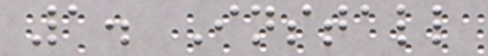1. Install
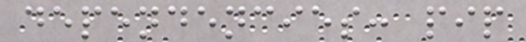dependencies: pip
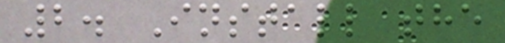2. Install the
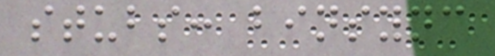stubs: binsync
